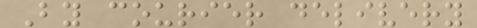By courier delivery
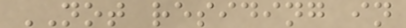NOT residing in
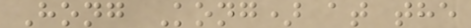Hong Kong) at the
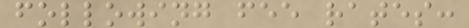following fee rates:
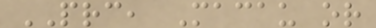PRC, Macau or
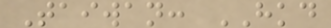Taiwan: HKD
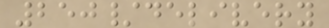250/delivery
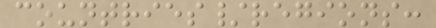countries/regions:
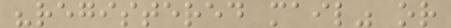"registered mail" or
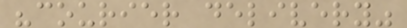"courier delivery"
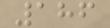186
